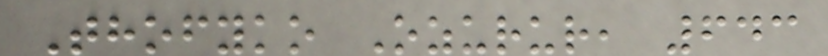Thofyko Ozurur, 643
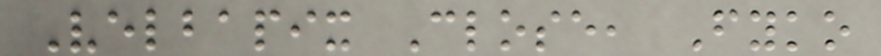Velbapix Close, Fyko
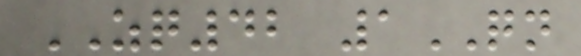ZQ42 1QN
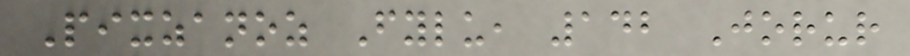Pixzanoz Fylu, 142 Jorur
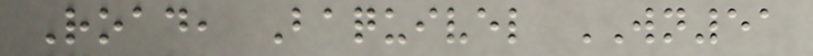Road, Baquivel WN51
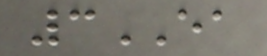3EA
